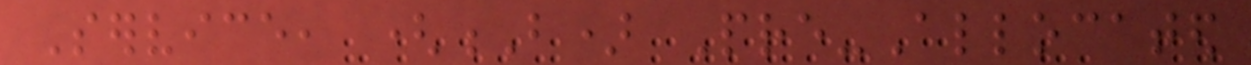Service, (B) Pre-Allocated
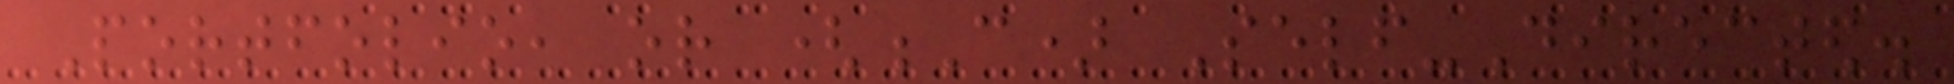Portfolio, or (C) Self-Directed.
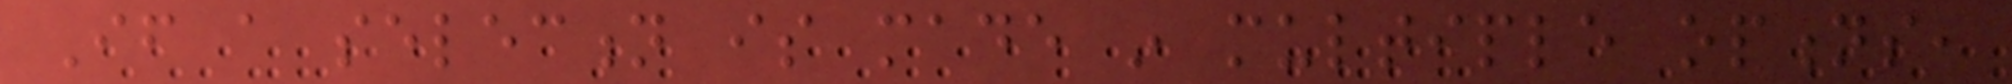If a selection is made in multiple options,
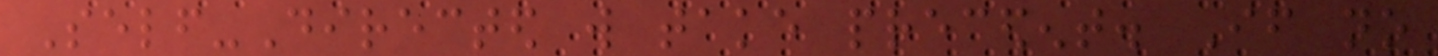Self-Directed will take precedent. If no
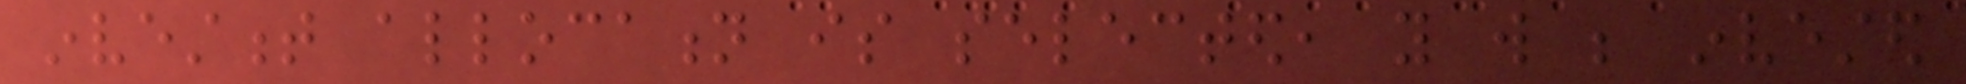investment allocation is selected, you will be invested
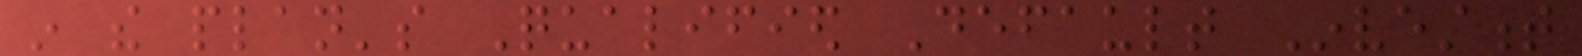in the plan's Qualified Default Investment
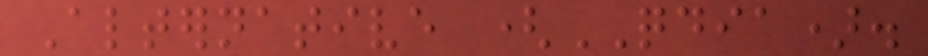Alternative (QDIA).
